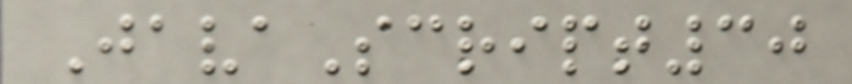JavaScript30
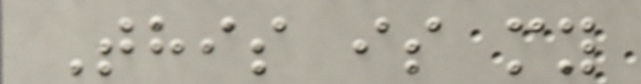This is my
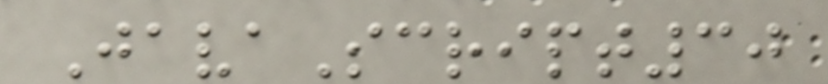JavaScript30
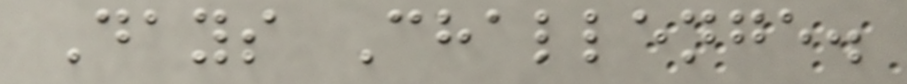Days Challenge.
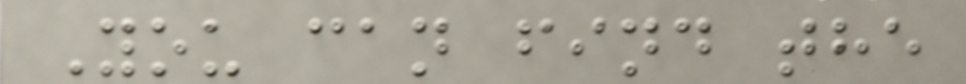You can find the
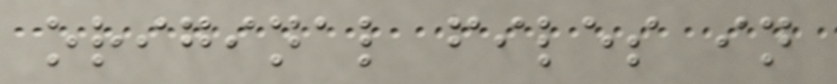original files in
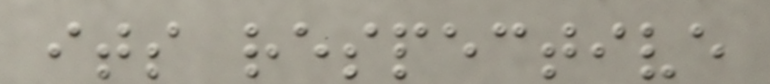its respective
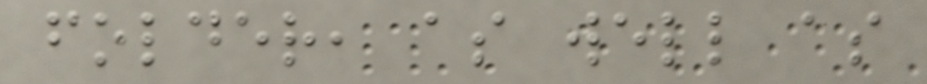folder, as well as
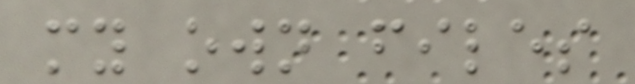my own files
